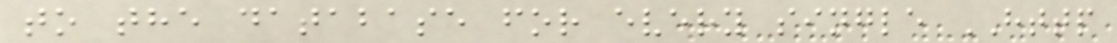to the database for every single HTTP
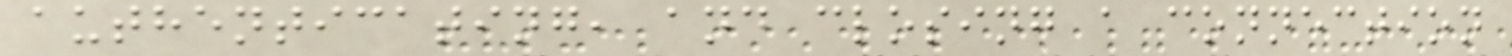authenticating, and closing a connection
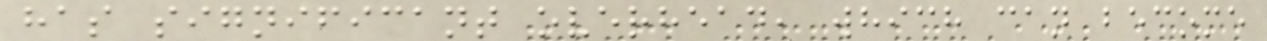has significant overhead, which can become
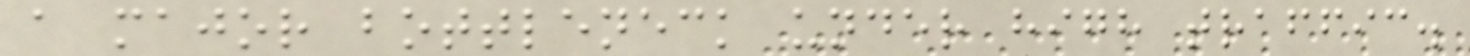a major bottleneck under high traffic.
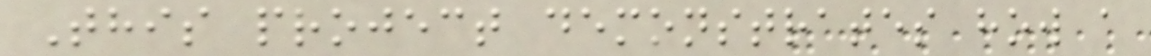This project demonstrates how a
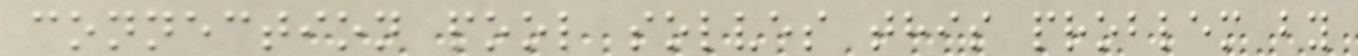connection pool solves this problem by
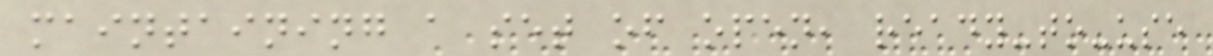maintaining a set of open, ready-to-use
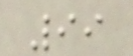99
